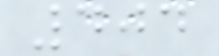404
